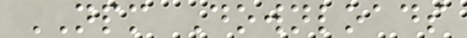NPM Downloads
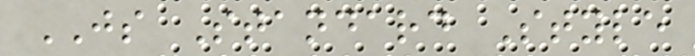JS Standard Style
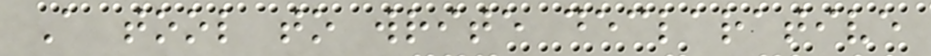A tool to write declarative
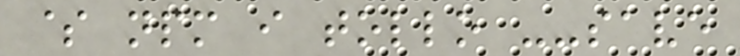$ npm i tollo --save
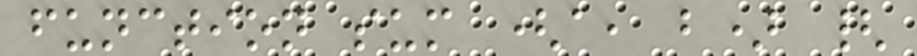function sum (a, b) {
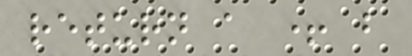return a + b
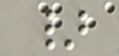}
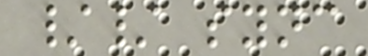// sync
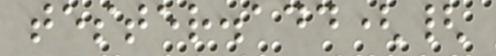tester.add({
